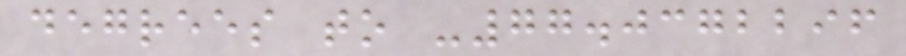degrees to -77.0372296
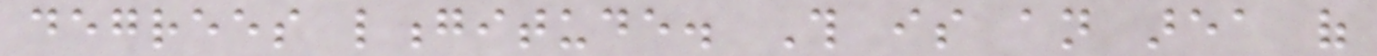degrees longitude. This is an area of
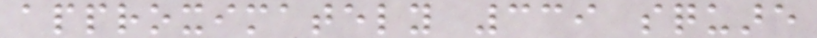approximately 339 square
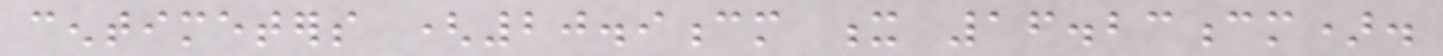centimeters (20.9cm x 16.23cm).
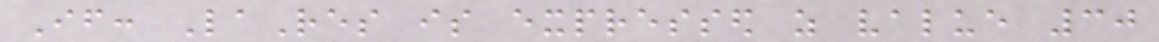If: LaRes is expressed as value 30
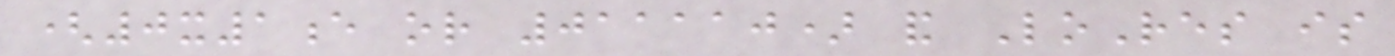(0x1e or 011110) and LoRes is
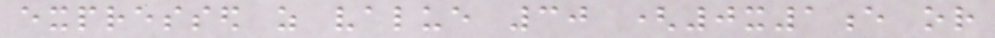expressed as value 30 (0x1e or
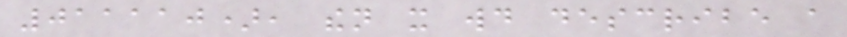011110), then it would describe a
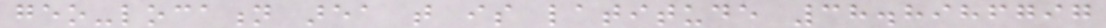geo-location area that is latitude 38.8986797
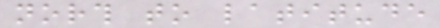north to latitude
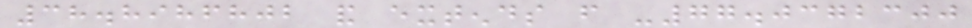38.8986802 and extends from -77.0372300
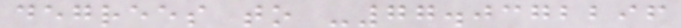degrees to -77.0372296
